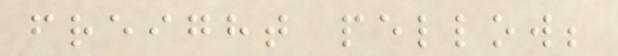freight pellow;
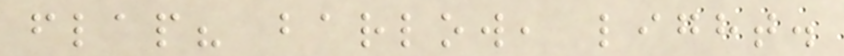flap? barlow, light.
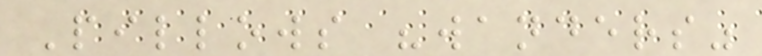Pillows "wanders"
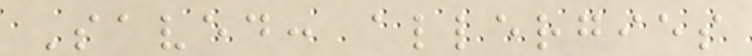Saved: allergies
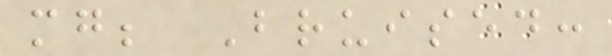mg; Bruised:
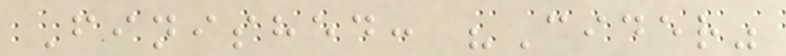Finished: "Cider"
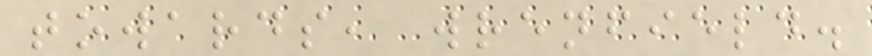towards, wrenfield.
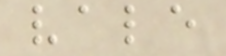vale
